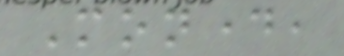Monday,
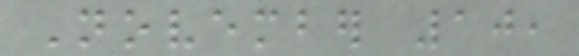November 10,
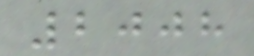2008
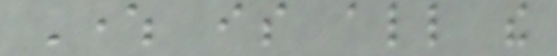Where is all the
